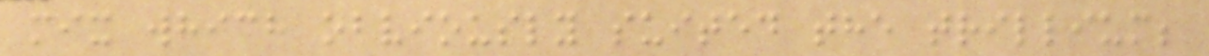mix which obviously suited the trillium;
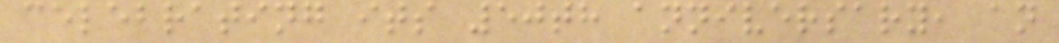celebrating its 50th anniversary, an
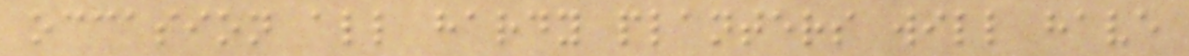occasion all hardy planters will have
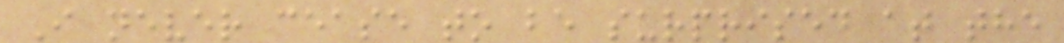I never cease to be surprised at the
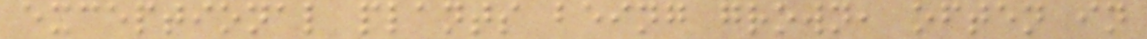exceptional plants being grown, often in
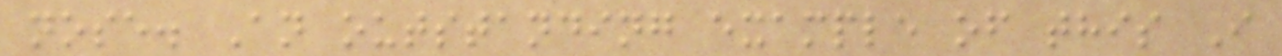nose. An outstanding example of this I
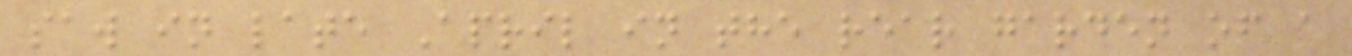saw in late April in the rear garden of a
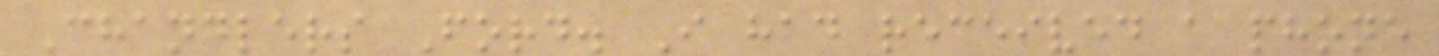Chandlers Ford. I had received a phone
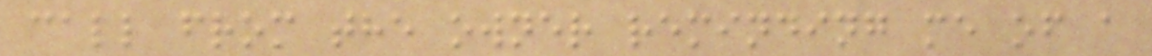call from the owner reminding me of a
